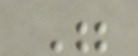"
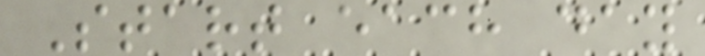Start each day
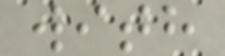with
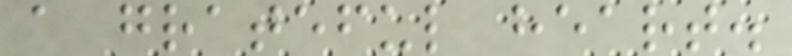a grateful heart.
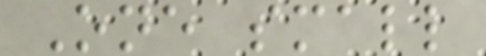One small
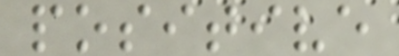positive
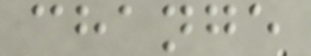change
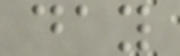day
